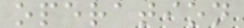operation
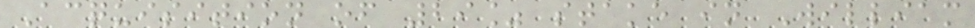Acquisition of 29% stake in William
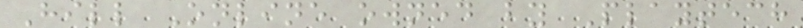Hill Online owned by Playtech
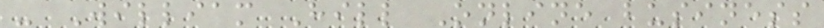- William Hill Online business
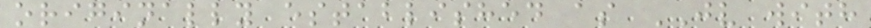originally established as JV with
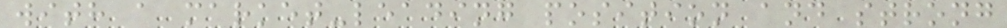with a market-leading position and strong
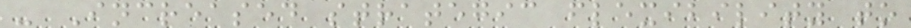- Increased strategic flexibility to
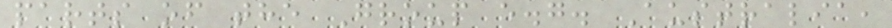parts of the Group e.g. Australia,
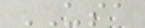USA
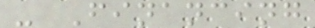- Financing
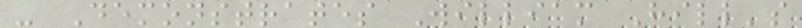- Demonstrates William Hill's
